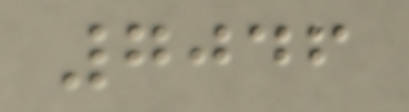7046
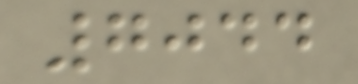7044
